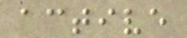active
